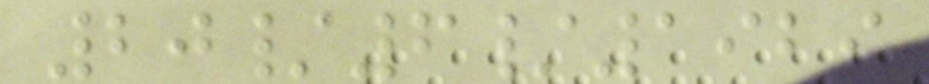20/6/1929
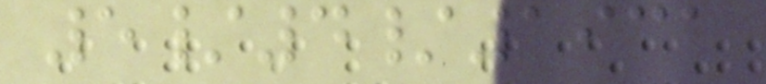5/4/1931
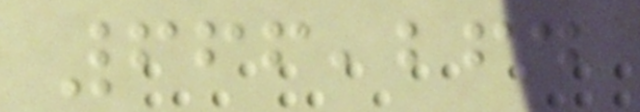666,264
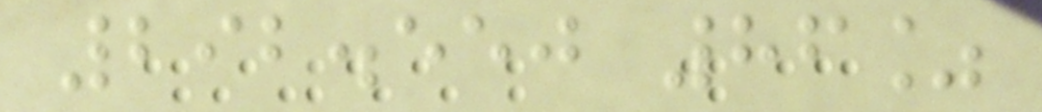292.550 86%
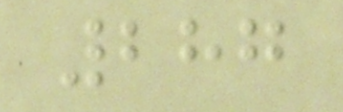287
